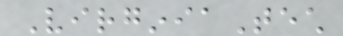VirginiaTech
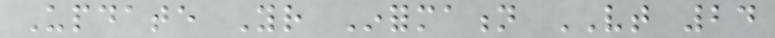Update Your Information VT 24
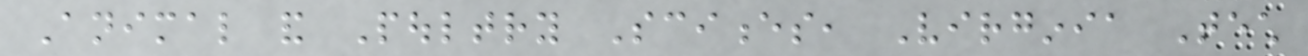Animal and Poultry Sciences, Virginia Tech
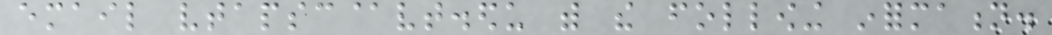email vtapsc@vt.edu with the following information.
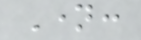Name:
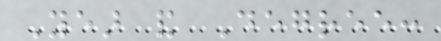Year and Degree:
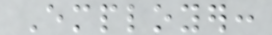Employer:
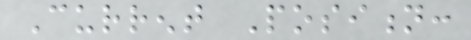Current Position:
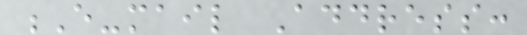E-mail Address:
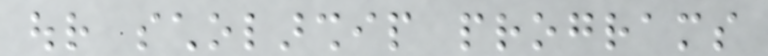our scholarship programs
